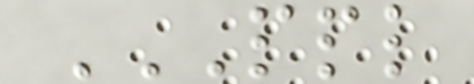PPL
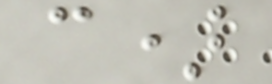c)
